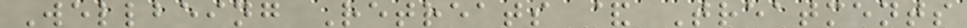Wellbeing Retreats & Treatments
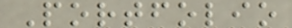Portfolio
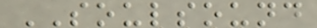SOULSOUND
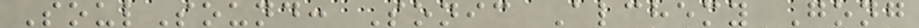SoulSound: Sonic Alchemy Gong
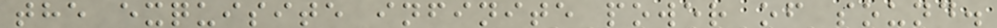the exquisite infinite power of sound.
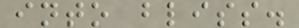into bliss.
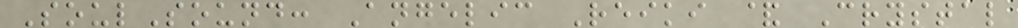SoulSound: Angelic Reiki & Crystal
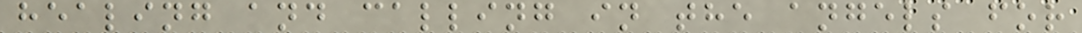healing and calling in the angels for
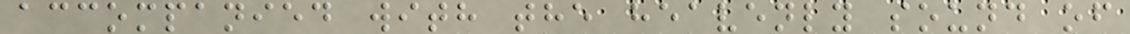accompanied with the heavenly sound of
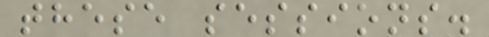these sessions.
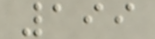199
